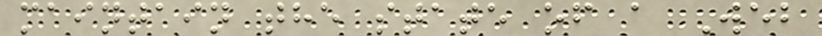maintain the state of a Web
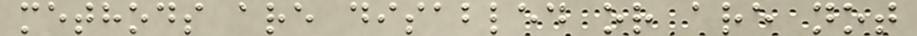methods are disabled or are not
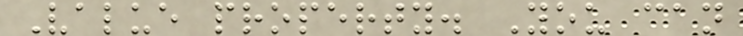Value property. You can
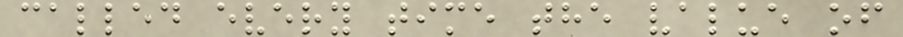called every time the value of
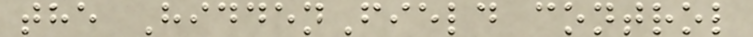the HiddenField control
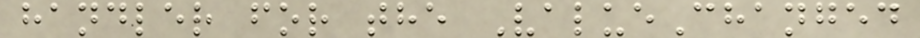handler for the ValueChanged
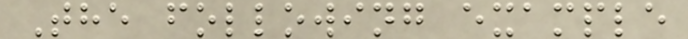The following example
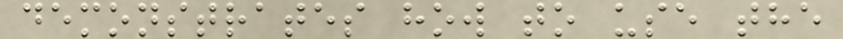demonstrates how to use the
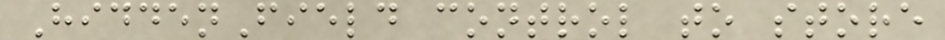HiddenField control to store
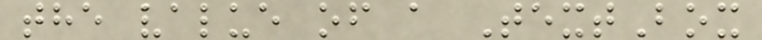the value of a TextBox
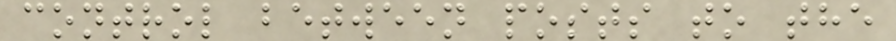control between posts to the
